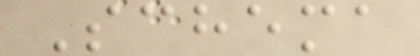Schema
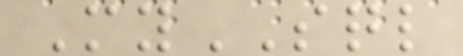MySQL
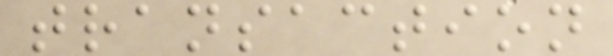transaction
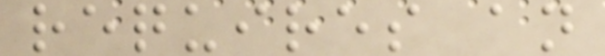requires an
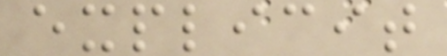explicit
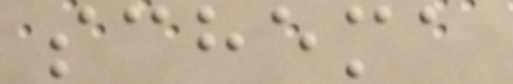schema
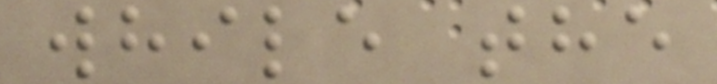while the
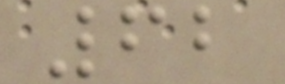62
